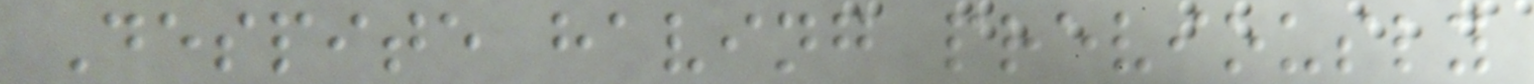Despite having previously
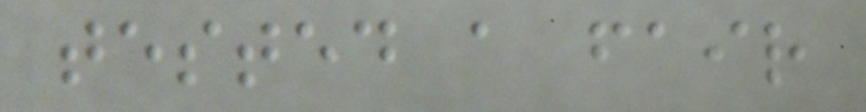tested a fair
